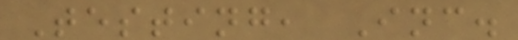Testing, Inc.
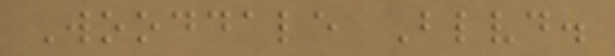Wooddale Blvd.
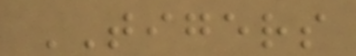TIGERS
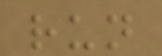run
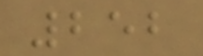252
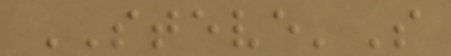STEVE'S
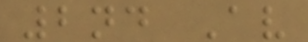2nd Av
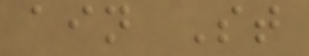ain St
